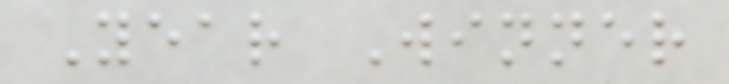Year Winner
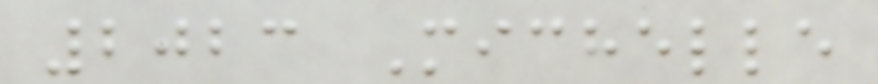2023 Michelle
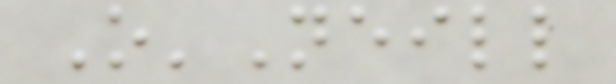O'Neill
